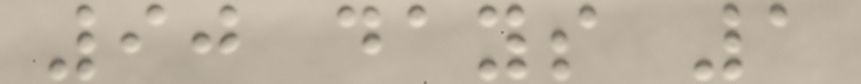90 days 1
